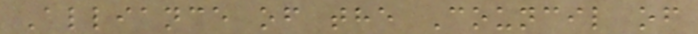Alliance of the Council of
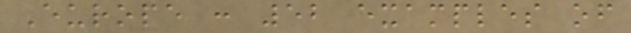Europe : 52 examples of
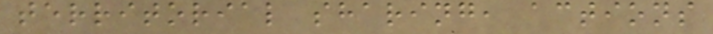territorial sharing, actions
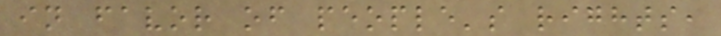in favor of people's rights,
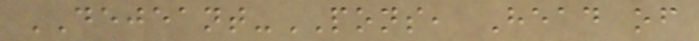DEJEANT-PONS, Head of
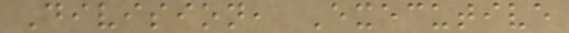Division, Executive
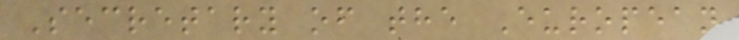Secretary of the European
